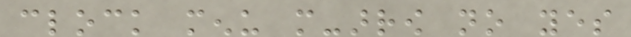clock menu more-arrow no yes
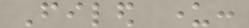Filed under:
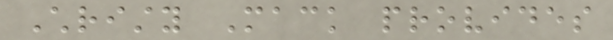Christy Mack provides
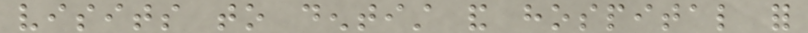visits to dentist and hospital for
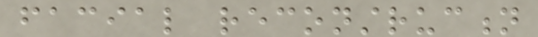facial reconstruction
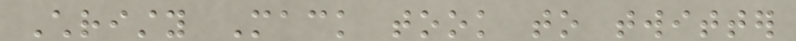Christy Mack took to twitter
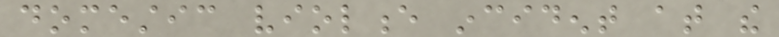domestic violence incident at the
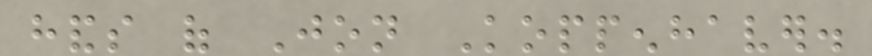hands of Jon Koppenhaver.
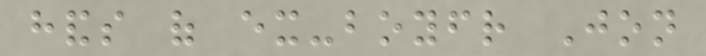hands of ex-boyfriend Jon
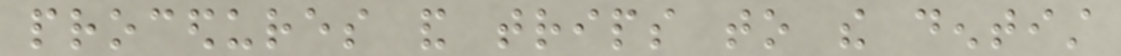procedures and trips to the dentist
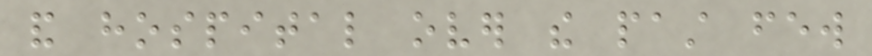and hospital over the past few
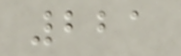221
